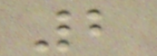2
